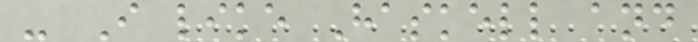- I like Haskell and
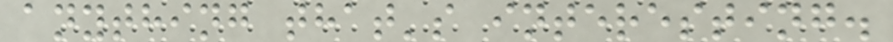anything that's interesting.
